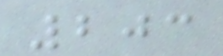203
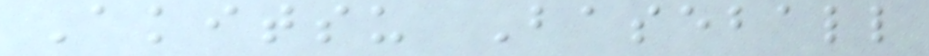Akitsu Baseball
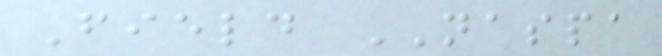Field NASPA
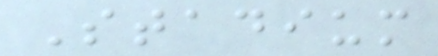Stadium
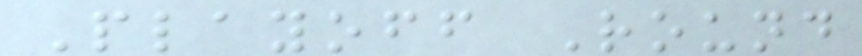Playoff Round
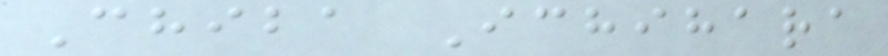Chiba Ichihara
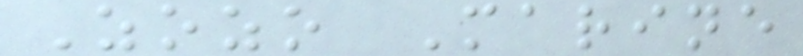Zozo Marine
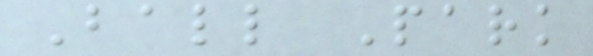Ball Park
